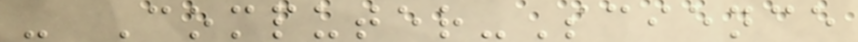- Computer-Science
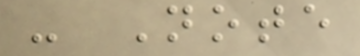- Note
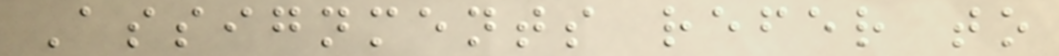Assignments refer to
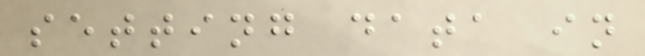setting data in
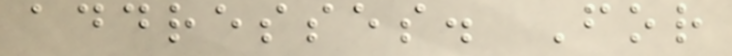addresses. For
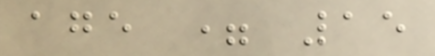age = 15
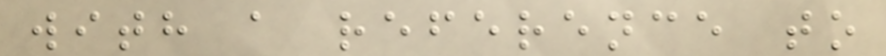with a reference to
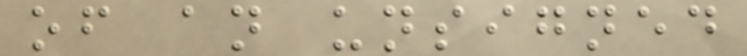of an unsigned
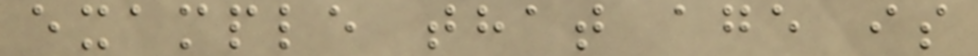example that age is
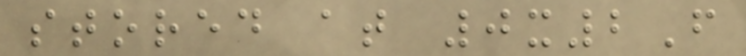stored at 0x2F
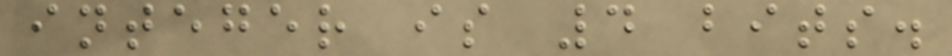integer is 4 bits.
